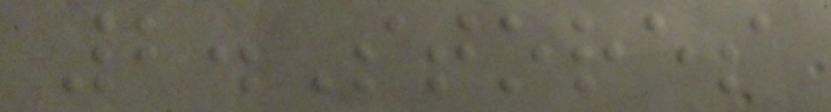2.Stores
